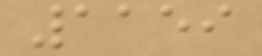1159
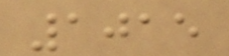1015
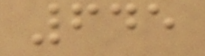645
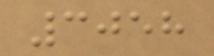3058
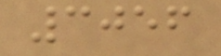3056
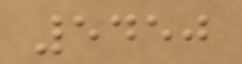5450
